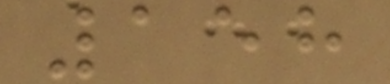158
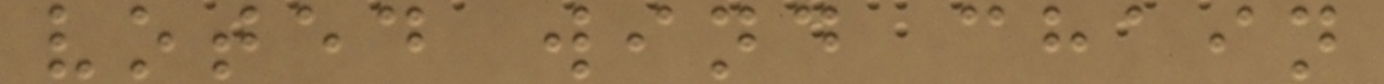voted wind chain
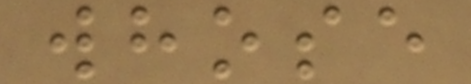whose
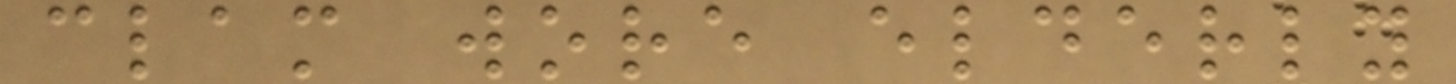clam wore elderly
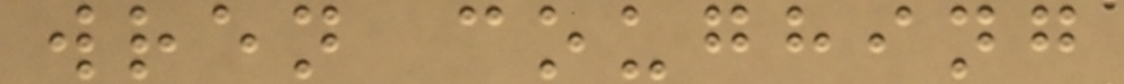wren coughing
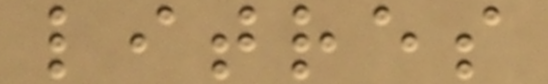litres
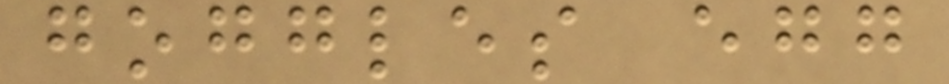goggles egg
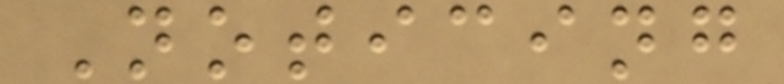Noticing
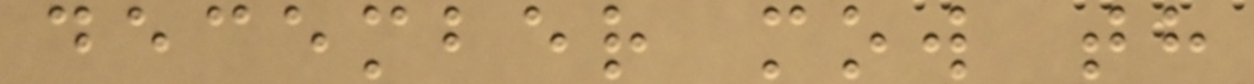december mow th
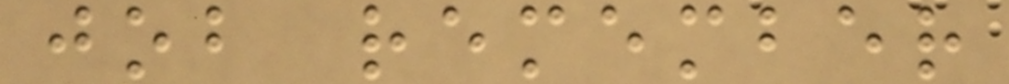job remember
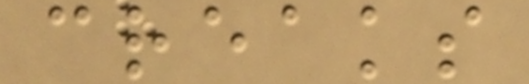creaks
